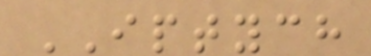IPTYCH
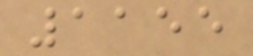1155
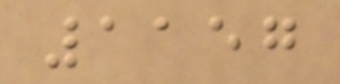1157
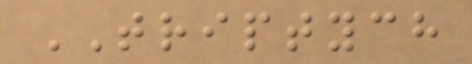TRIPTYCH
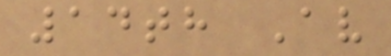14th Av
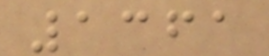1361
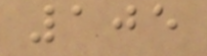105
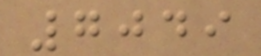7049
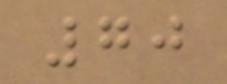70
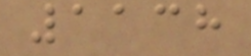1138
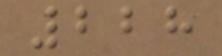228
